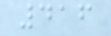416
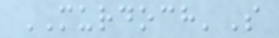MURDOCH'S
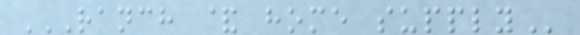RANCH & HOME SUPPLY
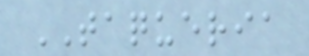TAQUERIA
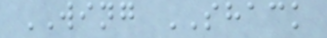WING SHACK
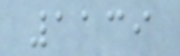1139
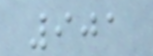901
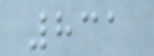831
